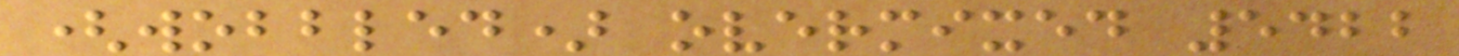(wobbled) overmixed 5422
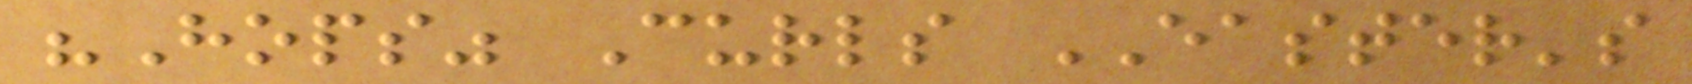"Hops" Curls EASTER's
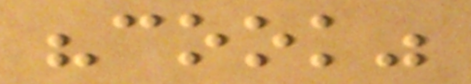"cook"
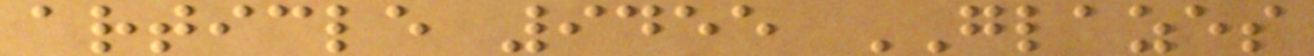article 9455 GLAZES
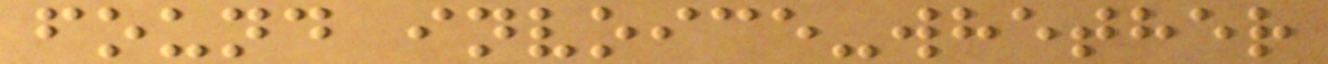found invoice-whether
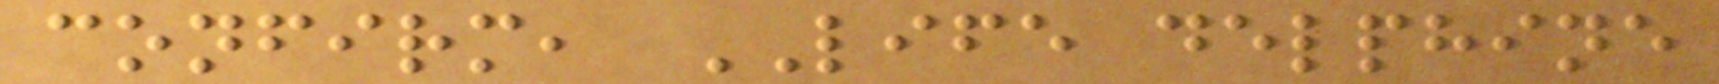confirm, LIFE delphine
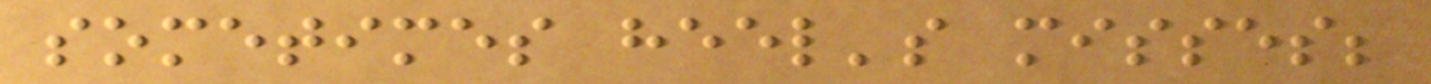sometimes heel's misses;
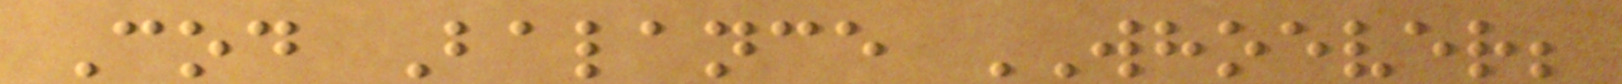Cod Balance WHOEVER;
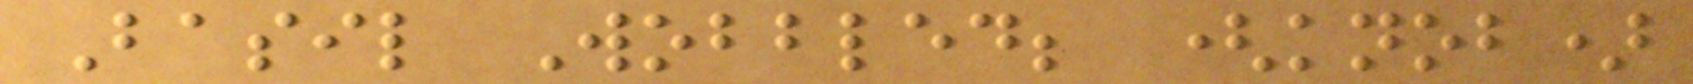Basil Wobbled; (knob)
